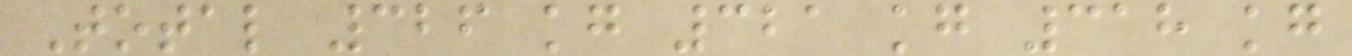Total 326 kg 321 kg 318 kg
